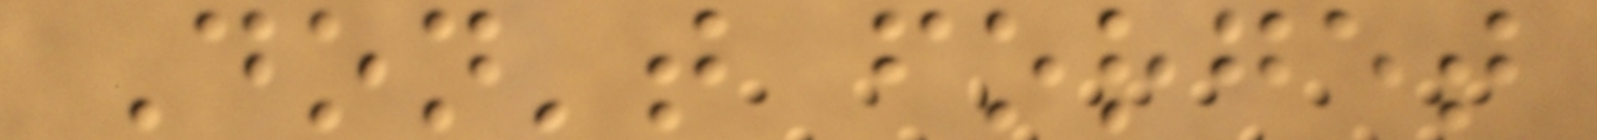Don't forget
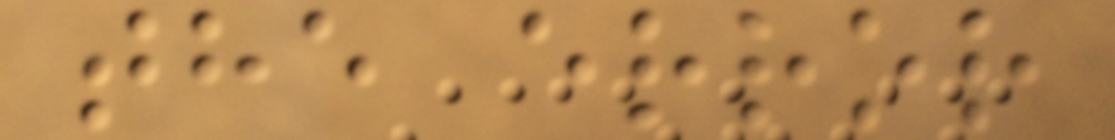the error
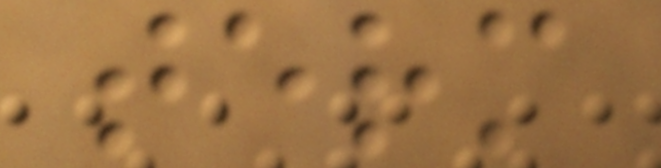term
